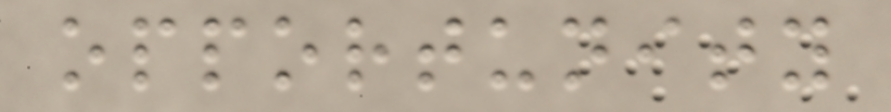opportunity
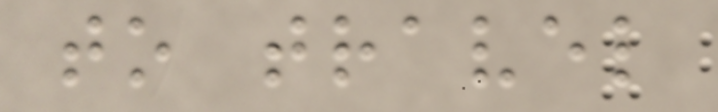to travel
